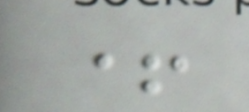+
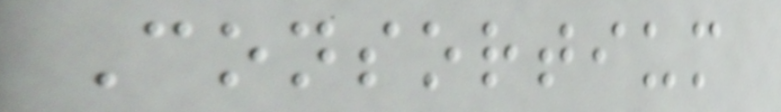Consortium
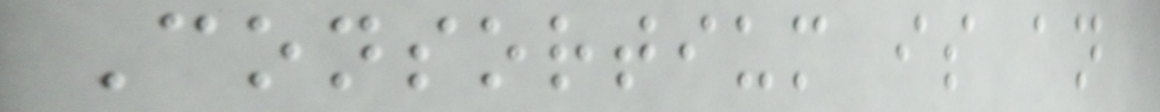Consortium is an
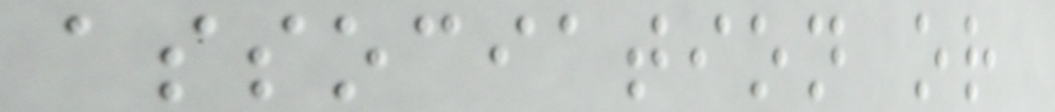association or
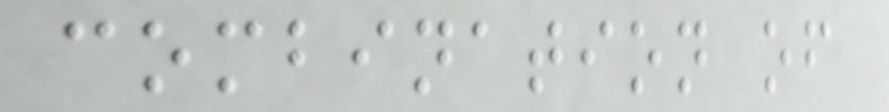combination of
